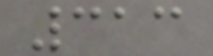313
